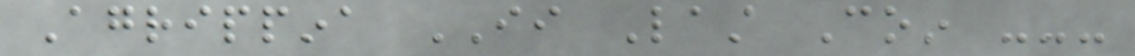Agrippina II Last Coin ---
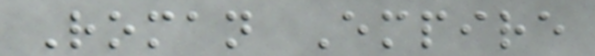Roman Empire
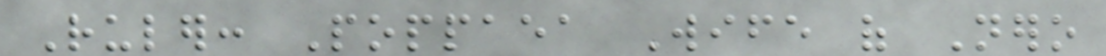Ruler: Poppaea Wife of Nero
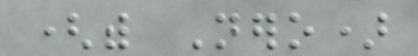(with Nero)
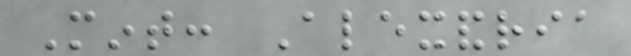Mint: Alexandria
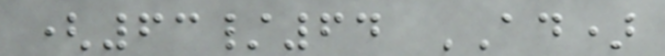(63/64 AD)
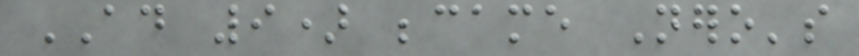AD 9) became Nero's
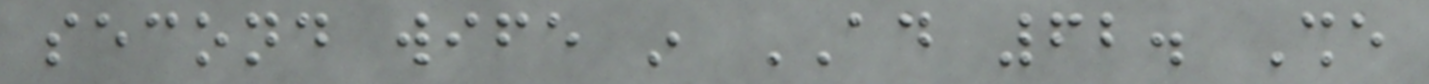second wife in AD 62. She
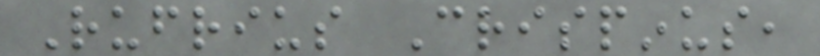Rufrius Crispinus,
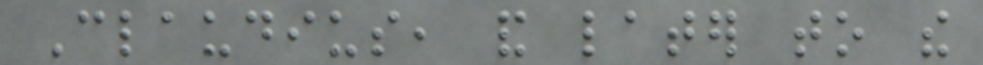Claudius, and later to the
